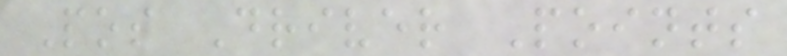Pos Driver Points
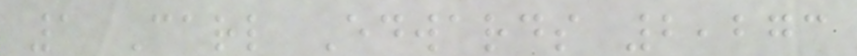1 Carl Edwards 2,273
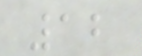12
